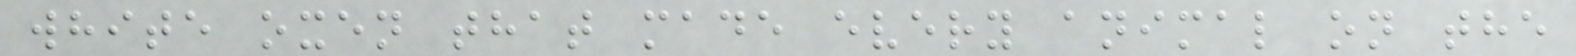white oxen that made every animal on the
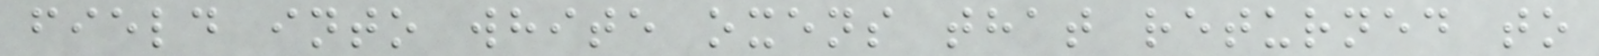field into white oxens that returned to
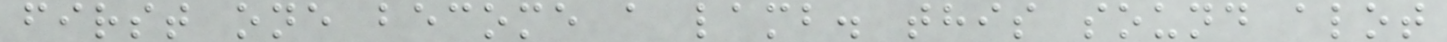first one become a lamb. this sound alot
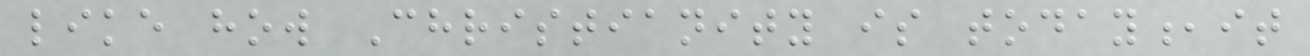like how Christianity is today,it
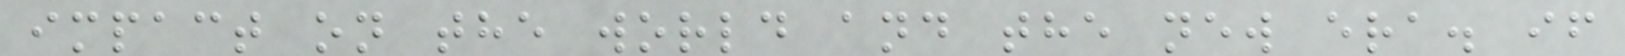impact on the world and the new era. if
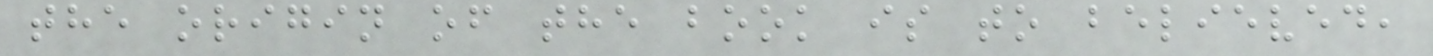the origin of the book is to believed,
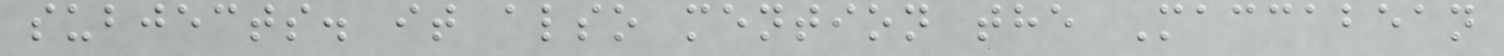subjects. it also mention the Maccabean
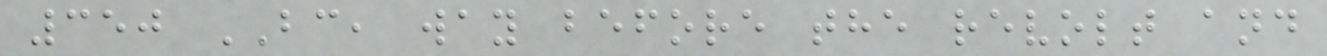350 BC, way before the revolt and
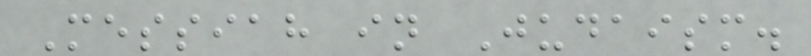Messiah in Judaism.
